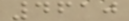4610
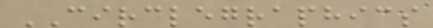CIRCLEGRAPHICS
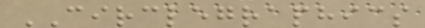CIRCLEGRAPHICS
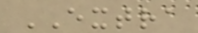EXTRA
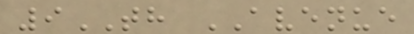9TH AVENUE
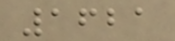1621
